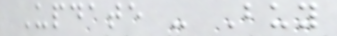Update - Buy
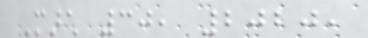March 30, 2020,
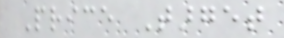Price Target
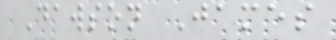Dawson James
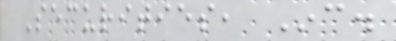Securities, Inc.
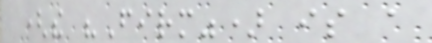(the "Firm") is a
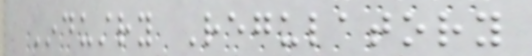Industry Regulatory
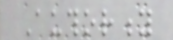Authority
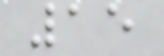15
